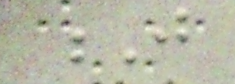J
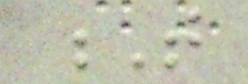T
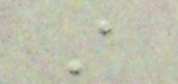A
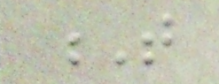T
